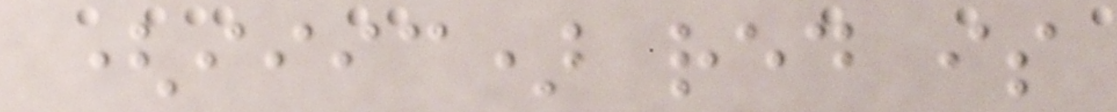(iiic) red is
